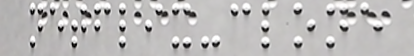netflix-clone
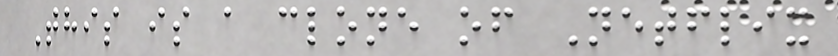This is a clone of Netflix
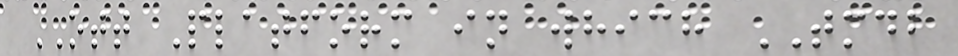OTT Platform in which TMDB
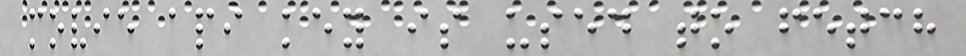movie api key is used to fetch
